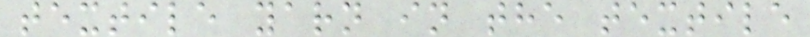textile yarn in the textile
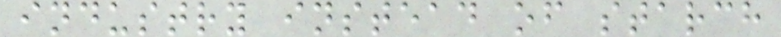industry instead of starch
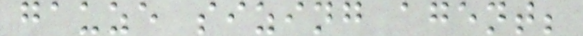gauze sizing agent;
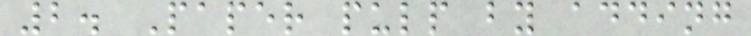2. Paper pulp by adding
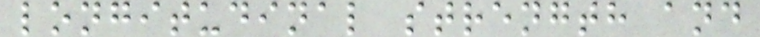longitudinal strength and
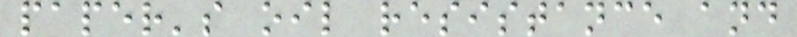paper's oil resistance and
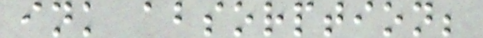ink absorption;
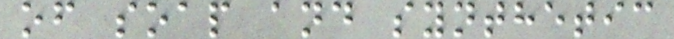of soap and synthetic
